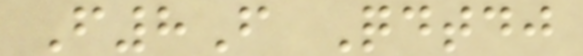F8F Qdtdj
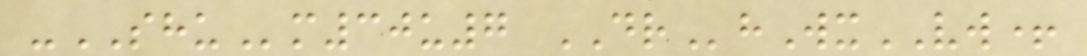-SHUm30u7 DRhWxVW+
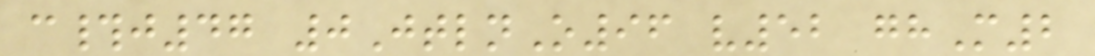c#j47 0JtlnO96 v52 ghM2
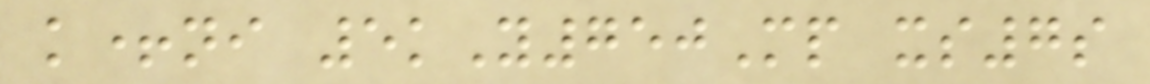k+ni 5kY750Mp xs7s
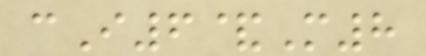cI6&M8
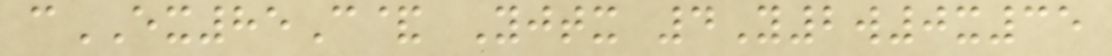cEX85C& Yjtx 4Y2w0x35
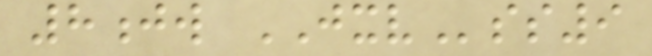8jw JXVss9
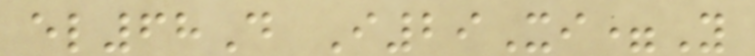el68D I29Xi=Y
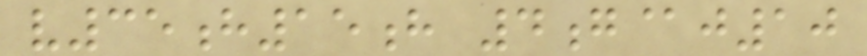v35h15h 4g@j10
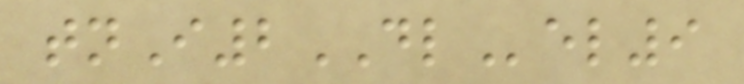tnI2DLel9
